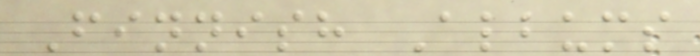Finnish Albums
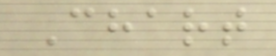Chart
